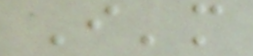I'm
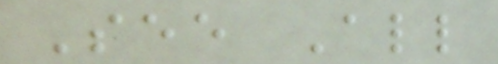See All
